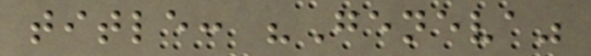title: "Geneva"
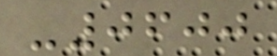-0600
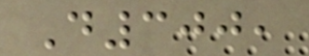D300,
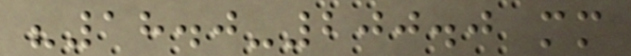"18.0-200.0 mm
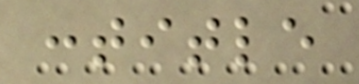:title
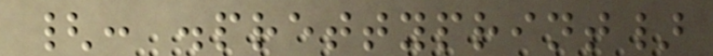{: .prettyprint}
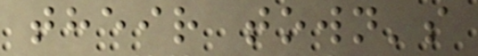their town's
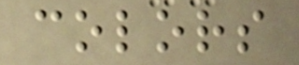colors
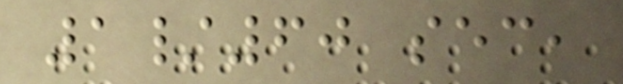1/60 sec,
